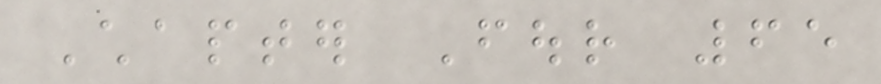Chapter Four 65
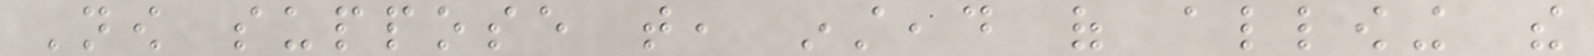Now suppose that, instead of allowing the
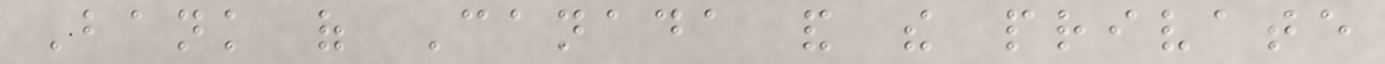Bank of Canada and the private
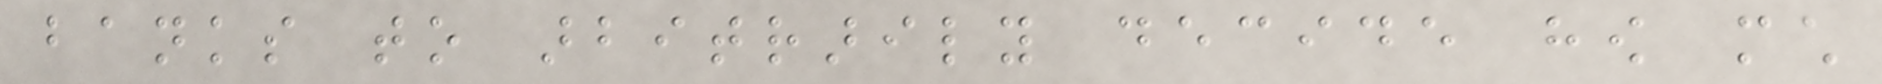banks to arbitrarily decide how much
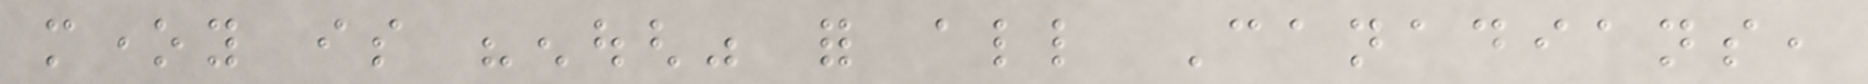money is "enough" for all Canadians,
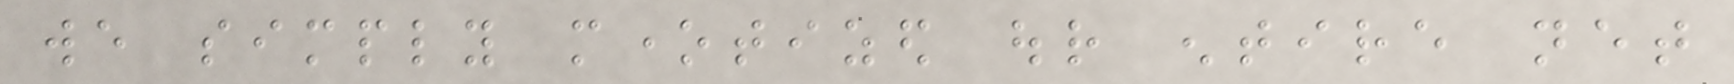we simply monetized our entire net
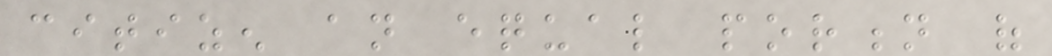citizen an equal portion of
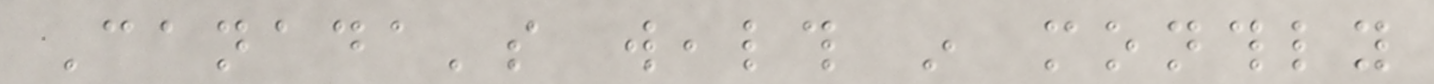Canada's wealth in monthly
